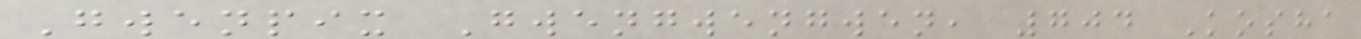Gwenpix Gwengwengwen, 704 Kosha
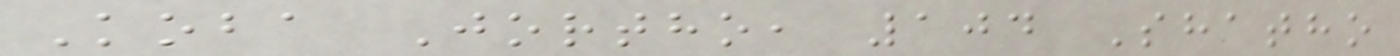Koba Jortho, 104 Shatho
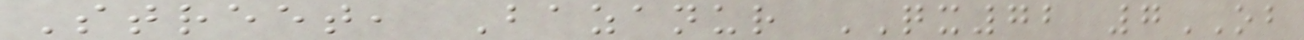Street, Bazanur QX72 7OB
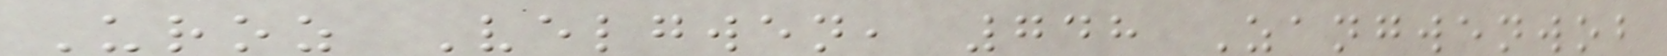Uroz Velgwen, 748 Zangwenwob
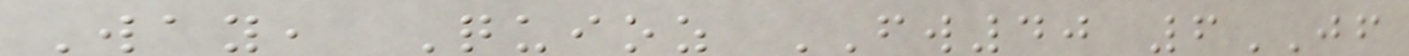Way, Quioz FW40 6JF
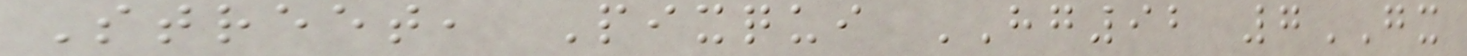Street, Pixqui HG92 7GX
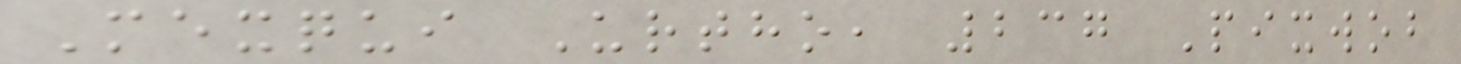Mexqui Urtho, 237 Pixwob
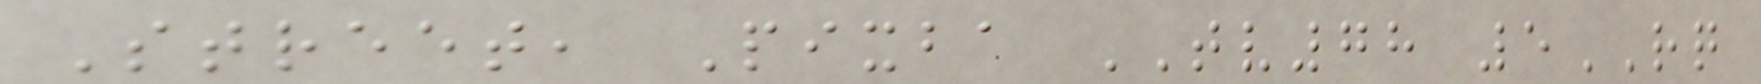Street, Pixba TV78 5RQ
